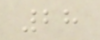28
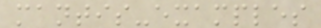mantis-examples
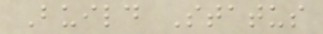Build Status
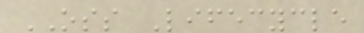OSS Lifecycle
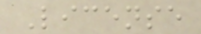License
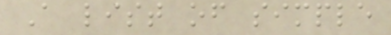A list of simple
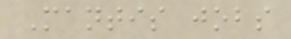Mantis jobs
